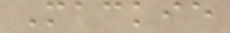Mackie
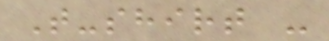T-shirt -
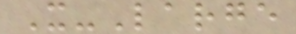X-Large
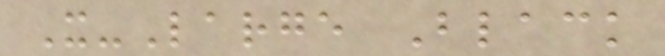X-Large Black
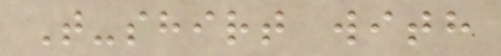T-shirt with
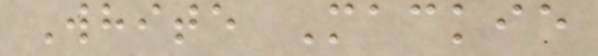White Mackie
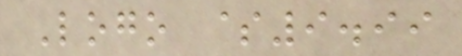Logo $9.99
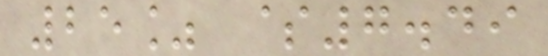25% $7.49
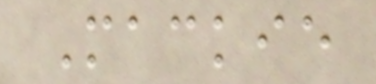Mackie
